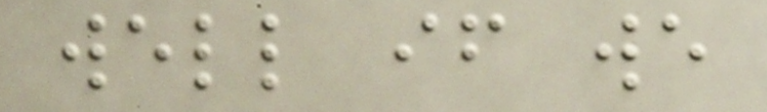well if we
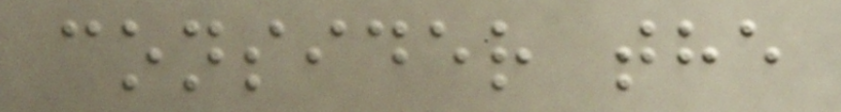consider the
